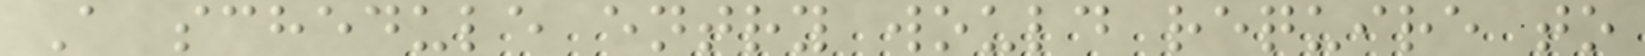A schedule entry would require to
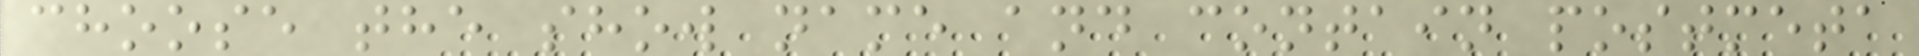choose the show name and contain postmeta
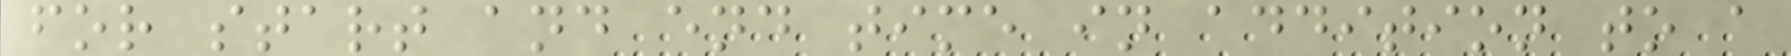for start and end time in addition to a
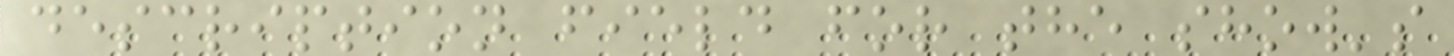description field for the show's
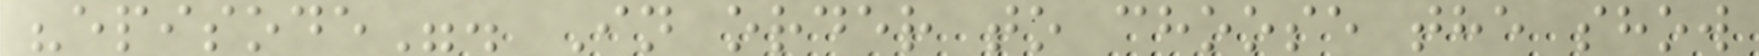"episode". In order to choose the show
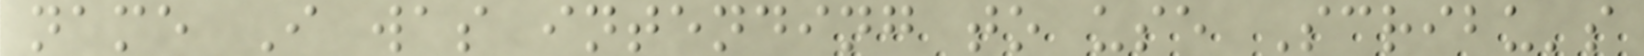name I was intending to use Scribu's
